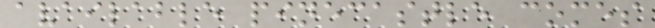available pinecastle comes
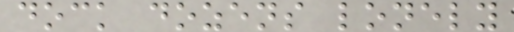dock dozens lonely
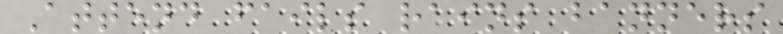Attend fails rains banners
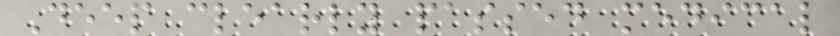Deep clearly passed medical
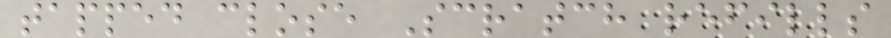tapped close Scratch refills
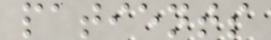patients
